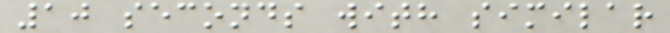10 seconds with similar
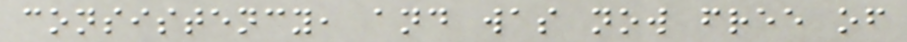consistency, and was now free of
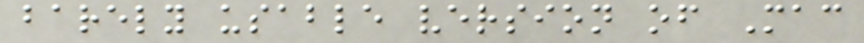barely usable version of Mac
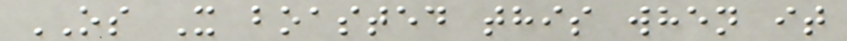OS X boasted this when it
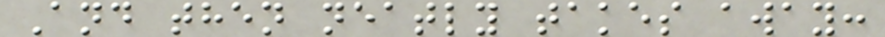And then neatly takes away:
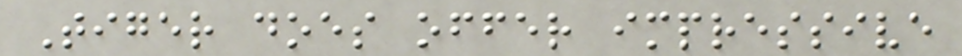Tiger does offer impressive
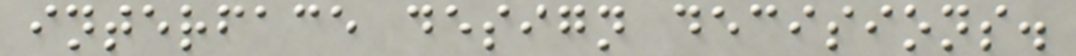interface design decisions.
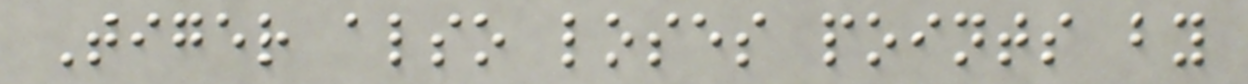Tiger also loses points by
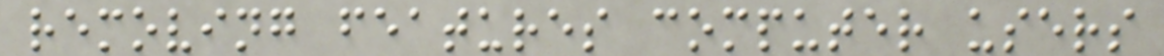removing features computer users
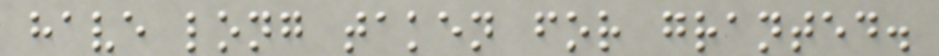have long taken for granted.
